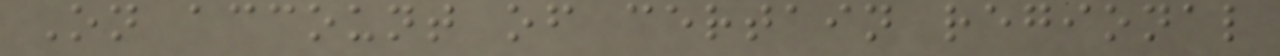On account of certain regional
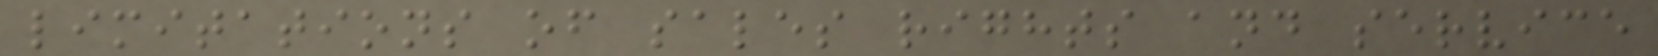limitations of sales rights and service
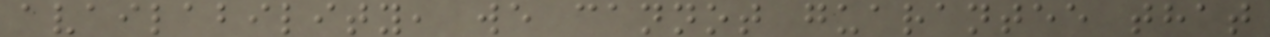availability, we cannot guarantee that
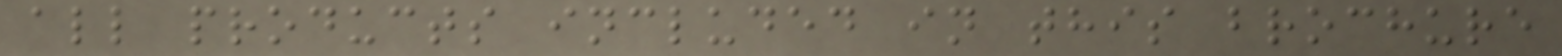all products included in this brochure
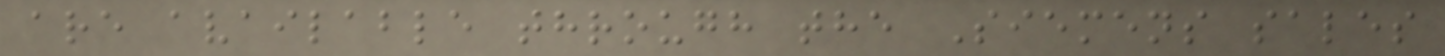are available through the Siemens sales
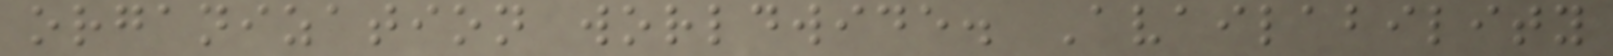organization worldwide. Availability
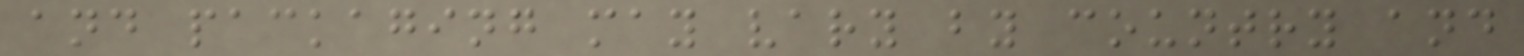and packaging may vary by country and
